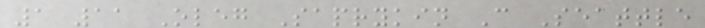1 11 Oleg Saprykin C Seattle
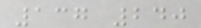137 240
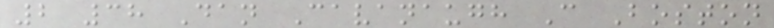2 38 Dan Cavanaugh C Boston
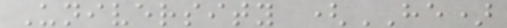University (HE)
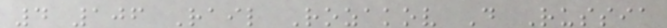4 106 Rail Rozakov D Russia
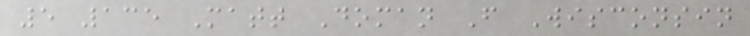5 135 Matt Doman F Wisconsin
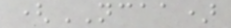(NCAA)
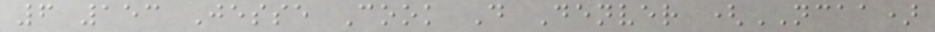6 153 Jesse Cook D Denver (NCAA)
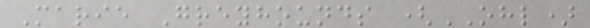Marie Greyhounds (OHL)
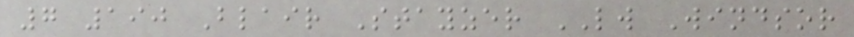7 190 Blair Stayzer LW Windsor
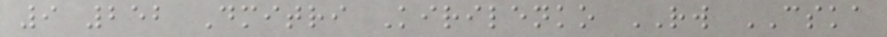9 252 Dmitri Kirilenko RW CSKA
